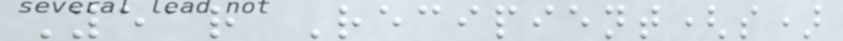Year Recipient(s)
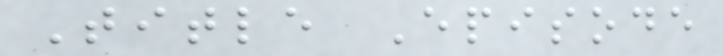Title Episode
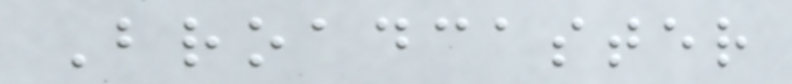Broadcaster
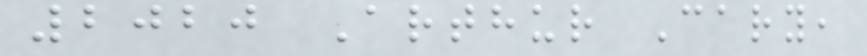2020 Arthur Cary,
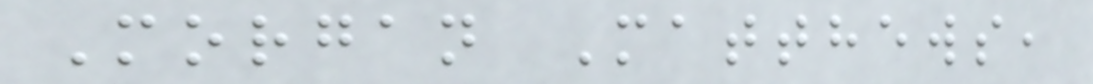Morgan Matthews,
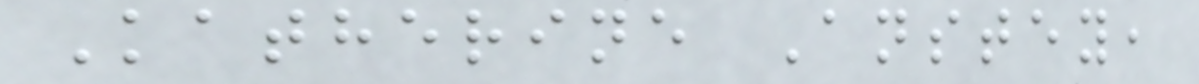Katherine Anstey,
